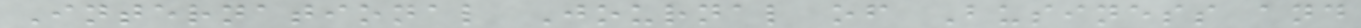International Journal of Business and
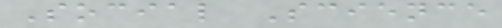Social Science
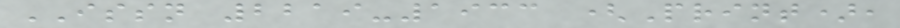ISSN 2219-1933 (Print),
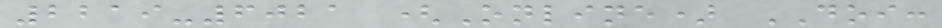2219-6021 (Online) DOI:
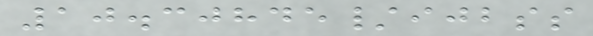10.30845/ijbss
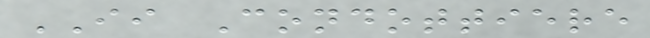II Condottiere
